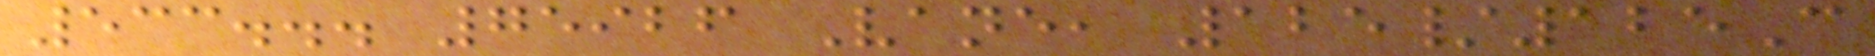533... 75926 Vane, 125/125C
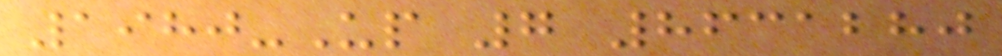1980-Up 7 8631280
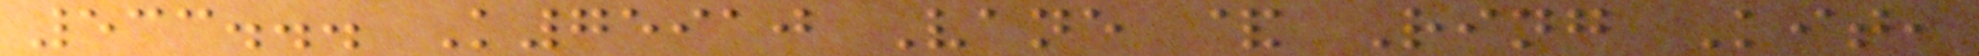533... K75910 Vane & Ring Kit,
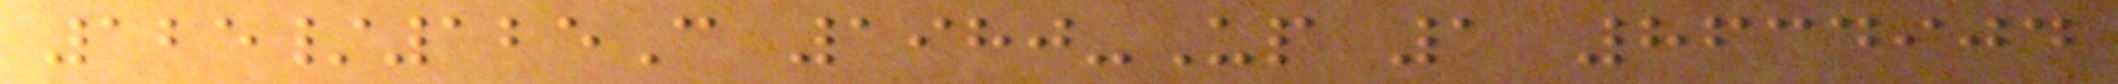125/125C 1980-Up 1 8634904
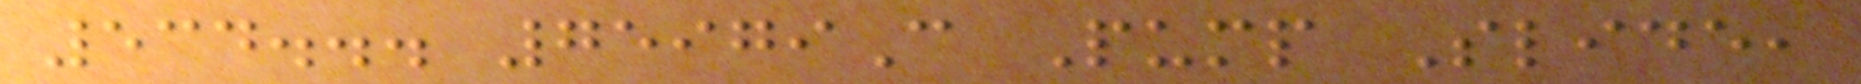534... 75979C Pump Slide,
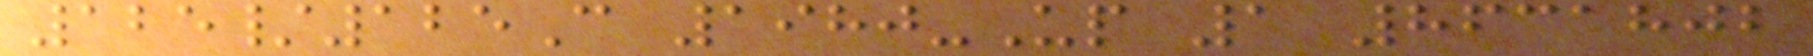125/125C 1980-Up 1 8631802
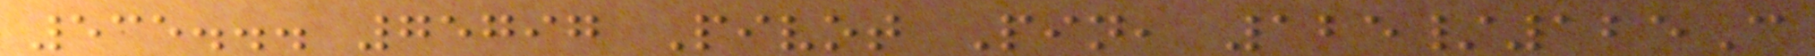535... 75797 Pivot Pin, 125/125C
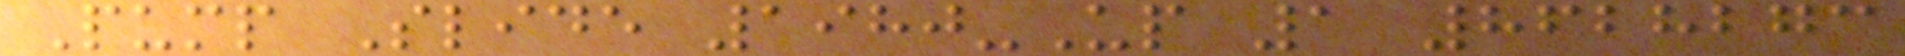Pump Slide 1980-Up 1 8628273
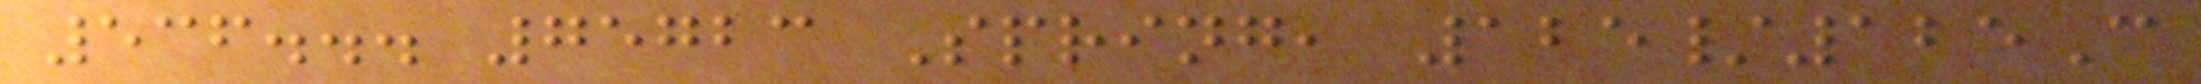536... 75723 Spring, 125/125C
